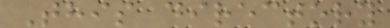This directory
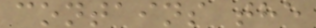contains the
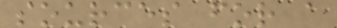sources for a
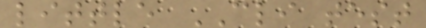little CLI test
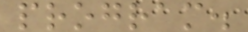program.
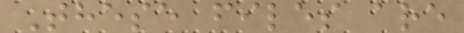These files are
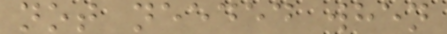not needed when
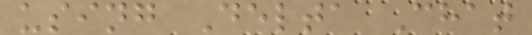using Delta Chat
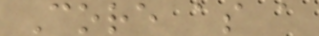Core as a
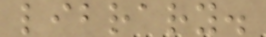library.
